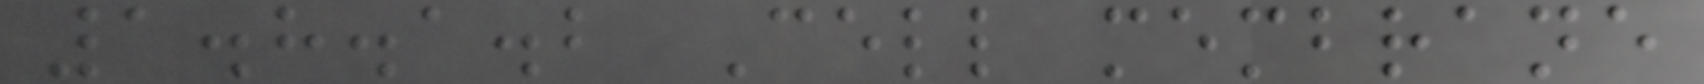1.8.1.2 Cell membrane
